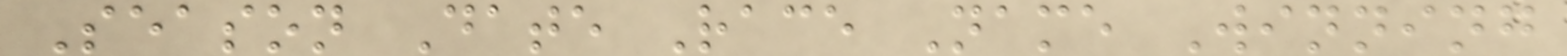Season Date Race Name Winning
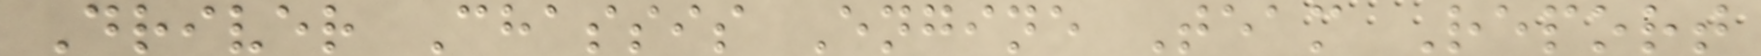Driver Chassis Engine Team Report
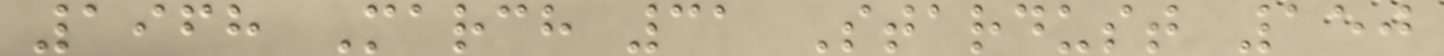1968 March 31 Stardust 150
